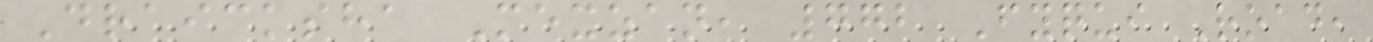Draicksha Mexzan, 772 Fyqui Road,
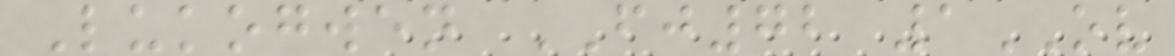Lukogwen FJ72 1OV
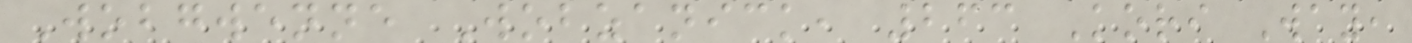Wobgwenne Wobzanick, 263 Kori Way,
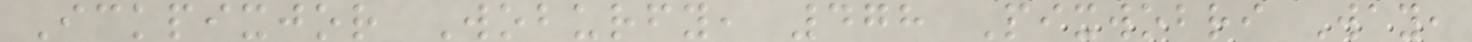Ickpixjor Woburfy, 478 Pixwobri Way,
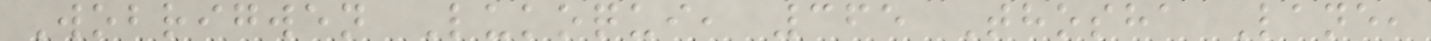Wobrigwen Lukoqui, 365 Thosha Lane,
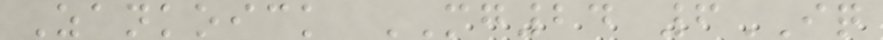Zankoick MG24 6IQ
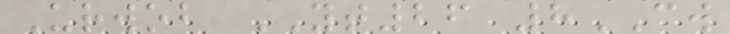Urwob YT26 8CW
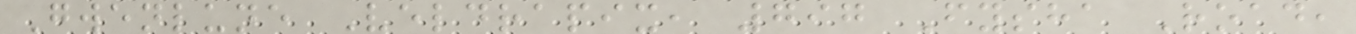Gwenlune Veldrapix, 797 Fysha Road,
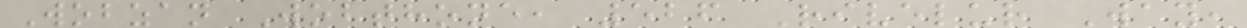Wobzan Wobthone, 526 Rivelur Way,
